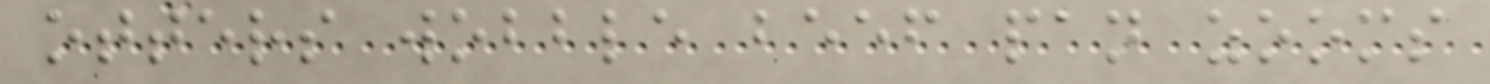otters wobble beef pan zooms
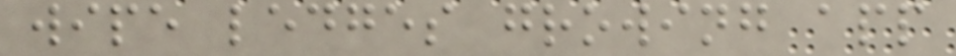wipe ledges growing app
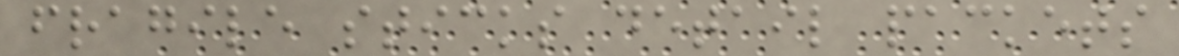fragile sticks detail packets
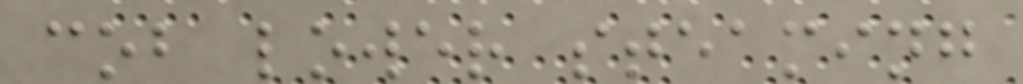cob lower steaming
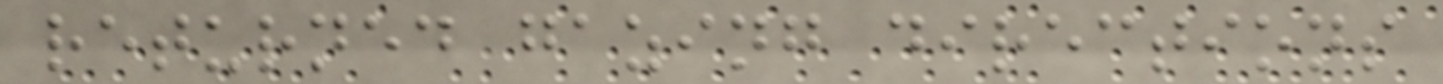returned gazing directions
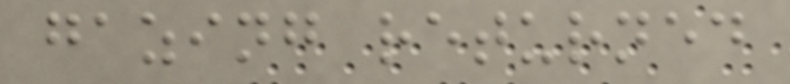gazing returned
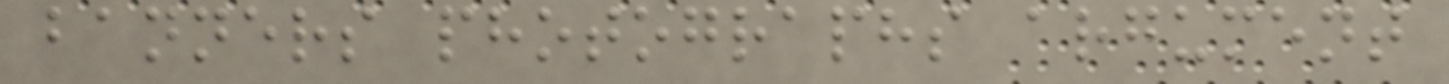banners photographs argument
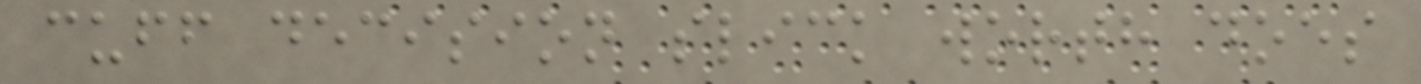cuff decision slick worth does
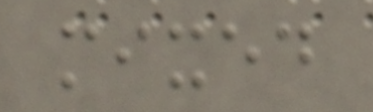mixed
